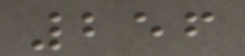256
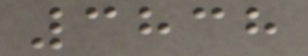3838
